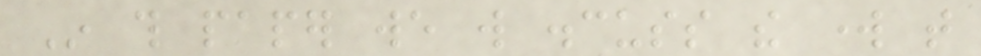In this paper we will discuss the work that
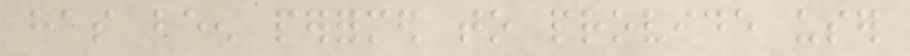has been performed to provide user
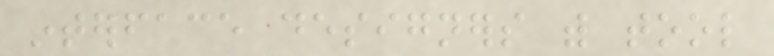interface designers with tool
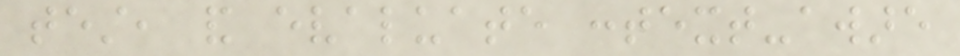test, and evaluate context-aware
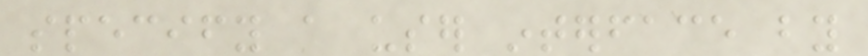specify a user interface by
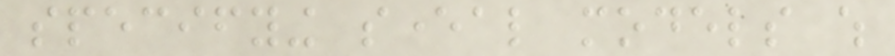specifying several models which
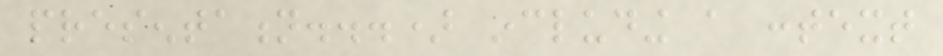presentation...) including a context
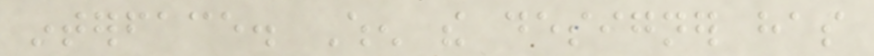interface. When the designer has
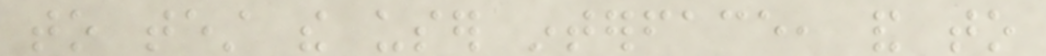to test the user interface, and to
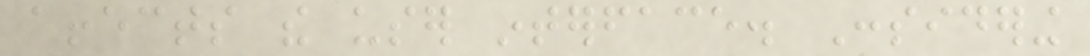affects the user interface. Considering
